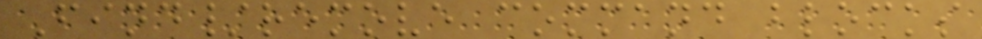Find/remove command blocks
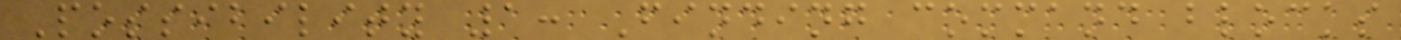Possibility 1: Finding command blocks
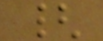{
